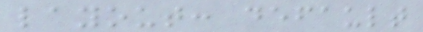layout: default
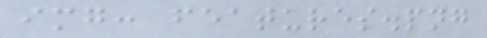img: features.png
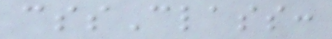cssClass:
